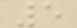5
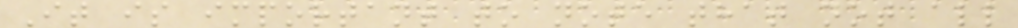It is important to note that not all
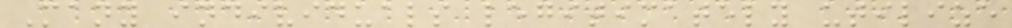Many individuals legitimately utilize
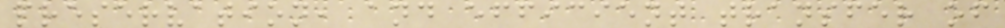preservation, and efficient transfer of
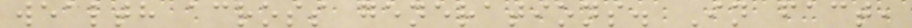wealth across generations. In fact,
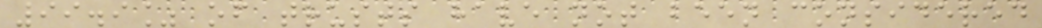99.9% of trusts have not been considered
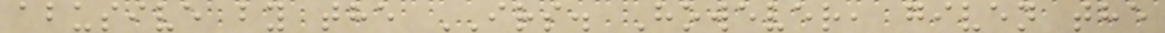abusive by the IRS. However, given the
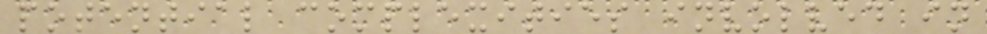potential complexities involved in
